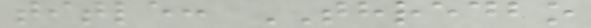title: THREDBO
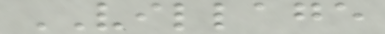VILLAGE
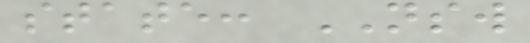state: NSW
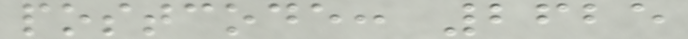postcode: 2625
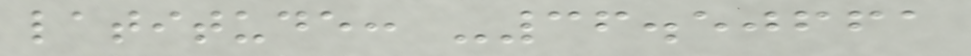latitude: -36.50661
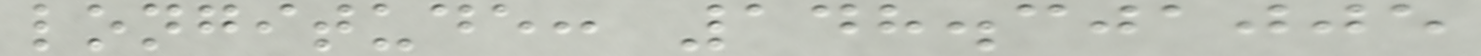longitude: 148.301005
